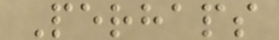Perhaps
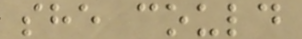she could
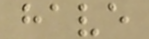have
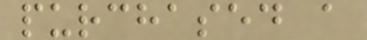purchased a
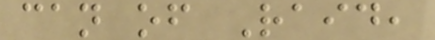can of Raid,
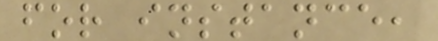for instance,
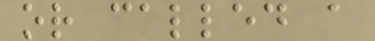or called a
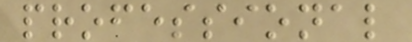professional
